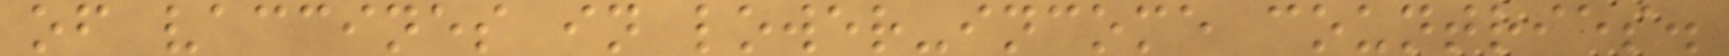of vaccines in lower-income countries.
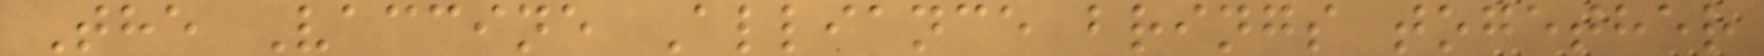The Vaccine Alliance brings together
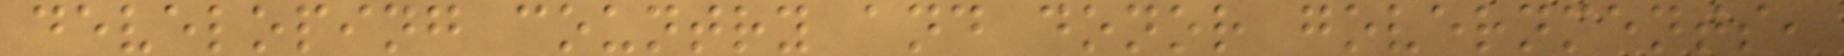developing country and donor governments,
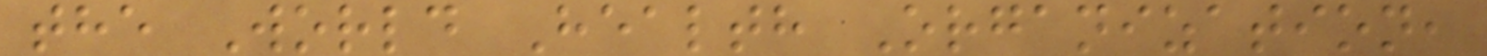the World Health Organization,
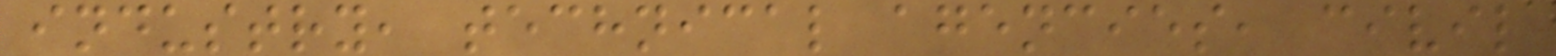industry, technical agencies, civil
